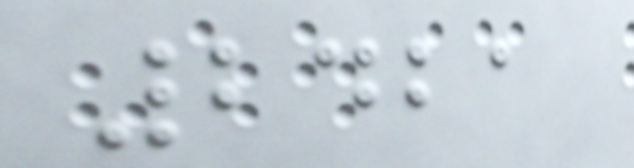2421
